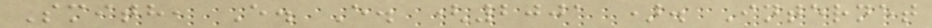Smith, E. E. (2001 ). Internet
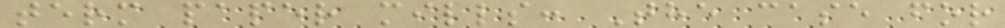term paper mills: The case for
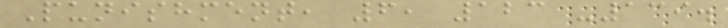Punishment, 6, 123 -139.
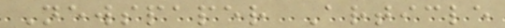Newspaper Article
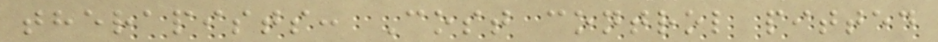therapists: Cost control pitted
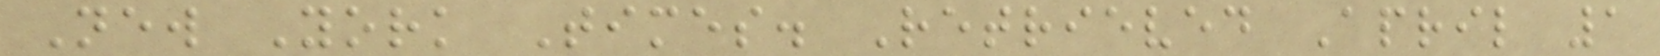New York Times. Retrieved April 1
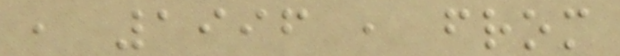, 1996 , from
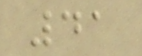41
